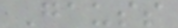Gauss
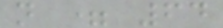n = 64
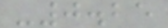-0.25
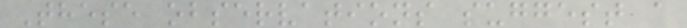These observations suggest a
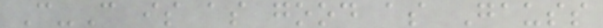C-C is as good as Gauss
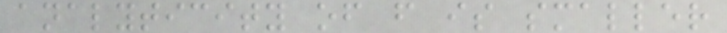analyticity of f is smaller
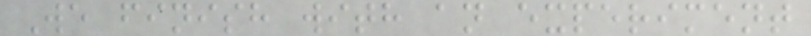We finish with an experiment
